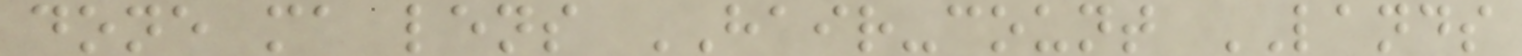done ma lens HAIR-count LANDS
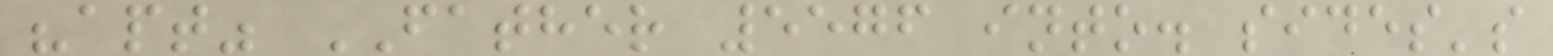"apt" FATHER 5576 into. sides's
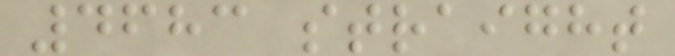4683 straight
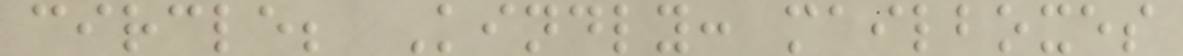circle; Kindly: mailboxes
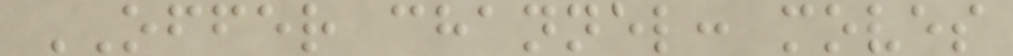OFFER channel: moves
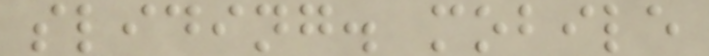sliding. mobile
